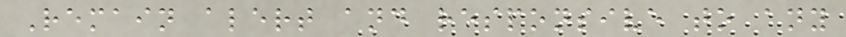Remain alert and responsive to any
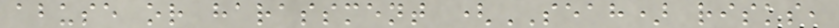abuse or harassment (SEAH) risks,
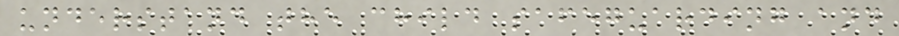understand the child safeguarding and
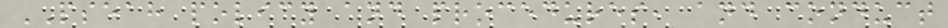PSEAH policy and procedures, and conduct
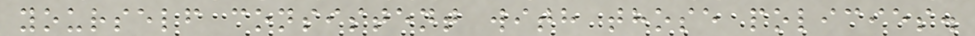yourself consistent with those policies.
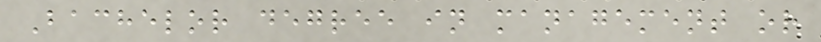Bachelor degree in management or
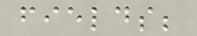fields;
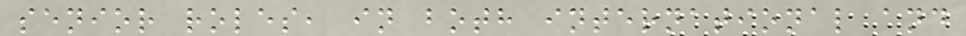senior roles, in both international and
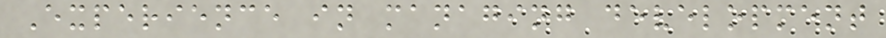Experience in managing development
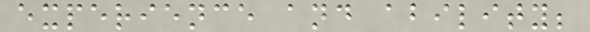experience and ability;
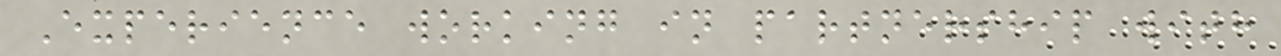Experience working in partnership with
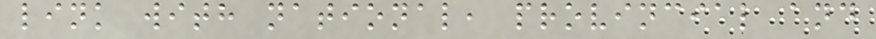link with national, provincial and
